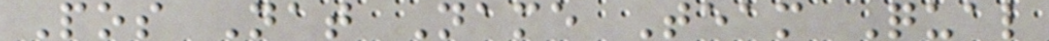Pos Nat Name Team Qual
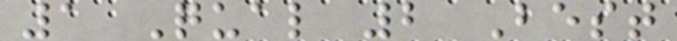1 Qual 2 Best
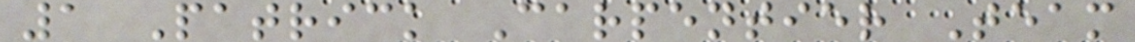1 Patrick Carpentier Team
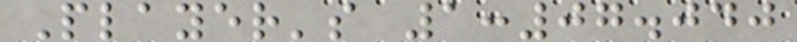Player's 1:07.040
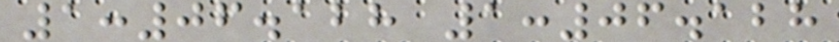1:06.128 1:06.128
